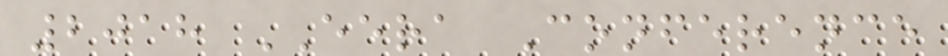2018 EERA Conference
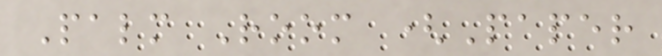Palm Room (Paper
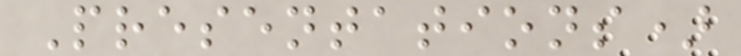Presentations)
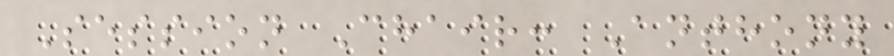Session Chair: Anthony
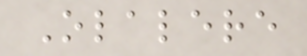Olalere
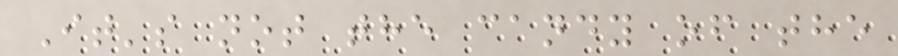It's not the candy of the
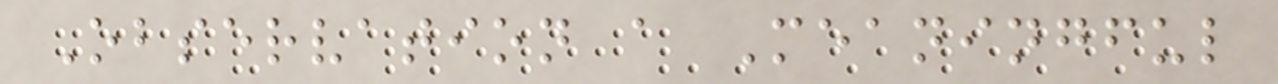Observation a Meaningful
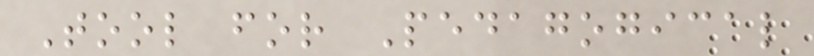Tool for Pedagogical
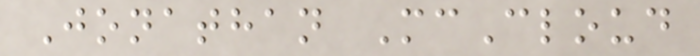Jonathan McCloud
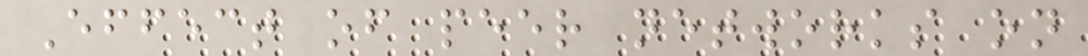Effect of peer networks on
